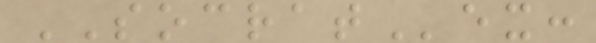SOCRATex:
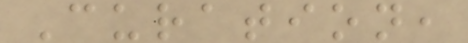Curation,
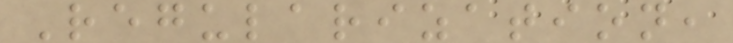Regularization,
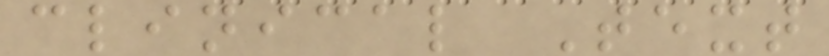clinical Text
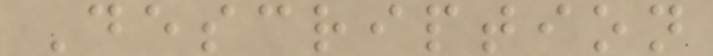Description
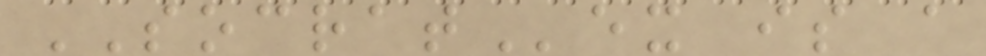SOCRATex is a
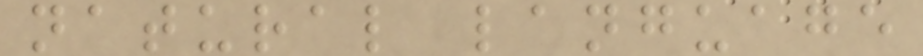natural language
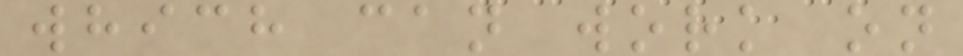which can work on
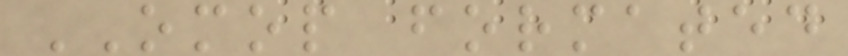OMOP formated
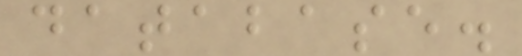database.
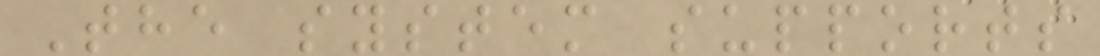The system supports
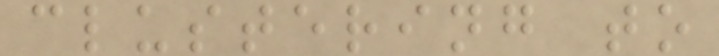clustering to
